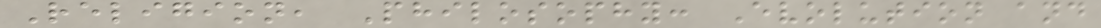Religion, Philosophy: Evolution and
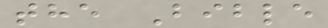the Bible
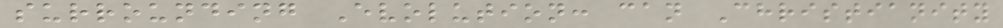surrounding Evolution: can Christianity
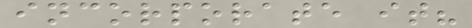incorporate it?
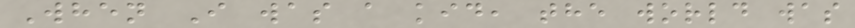When I was a kid, the world was
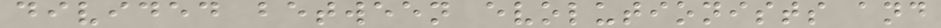divided between evolutionists and
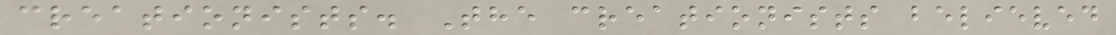creationists. The creationists believed
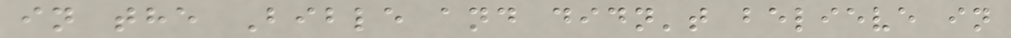in the Bible and didn't believe in
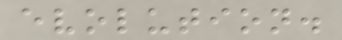evolution.
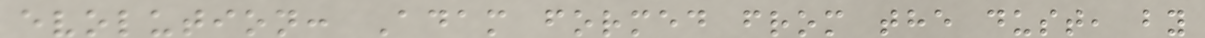evolution: Adam formed from the dust, by
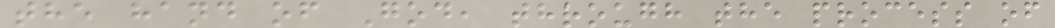the hand of God, through the process of
